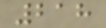218
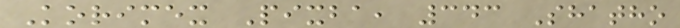Korimex Pixba, 343 Shatho
